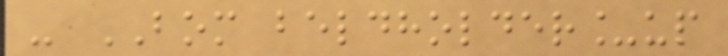- BOM beldholder_up
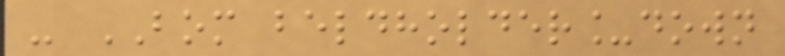- BOM beldholder_down
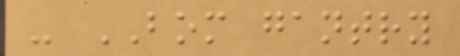- BOM gantry
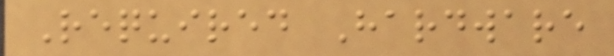Required Hardware
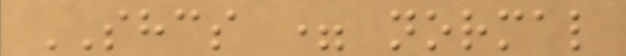SHCS = normal
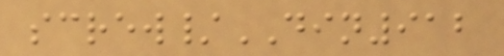screw/DIN912
